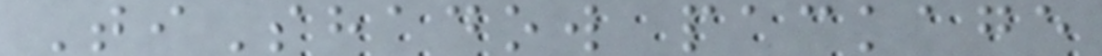TiShadow package
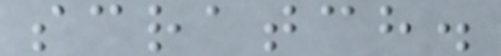scratch.
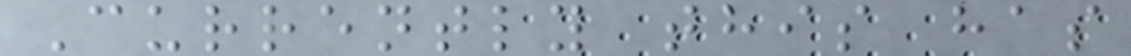Currently this has
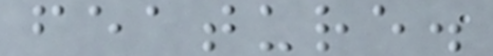feature.
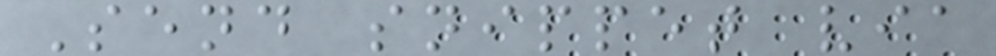Send snippet via
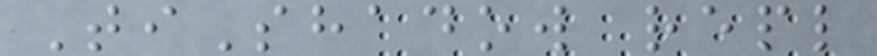TiShadow repl
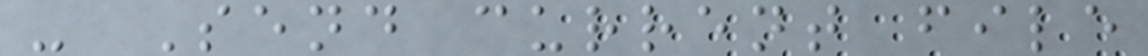- Send current file
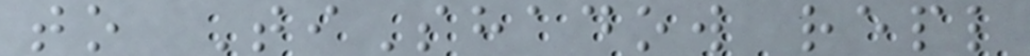to TiShadow repl
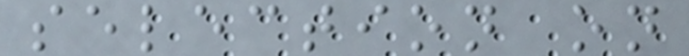selection on
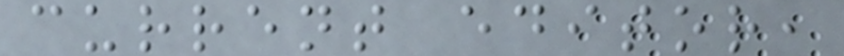current editor,
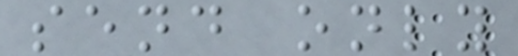send only
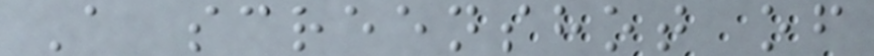A screenshot of
